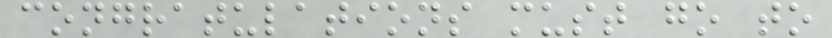congratulations must go to
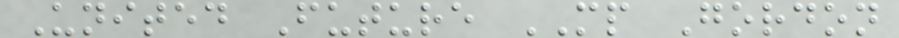United Future MP Gordon
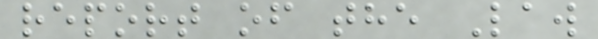report of the Law
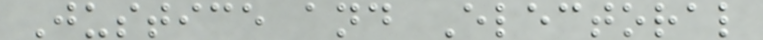Justice and Electoral
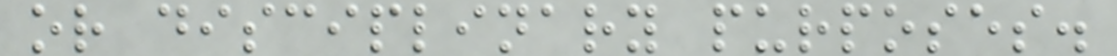or disciplinary purposes.
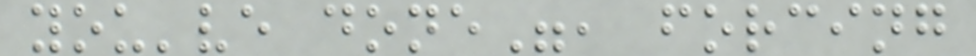you've done", forcing
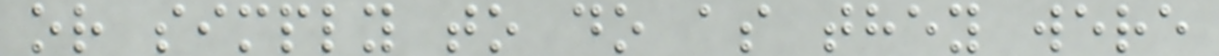or simply to do as they were
